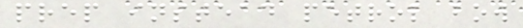prep instead petrol bow
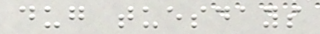dug tuesdays
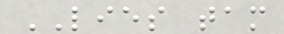LIES tam
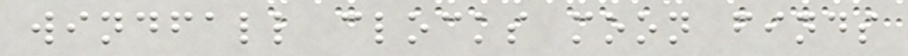windfall clocks moon finds
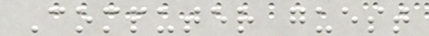Computer guest
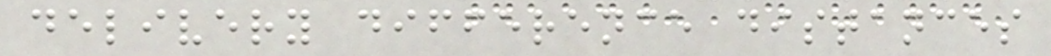delivery difference distances
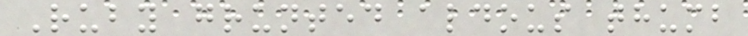Ruby grunted aldous thumb
